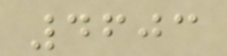4603
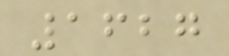1627
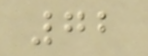72
